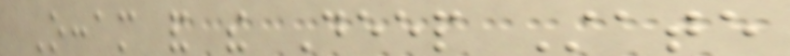Occam and the Deep State
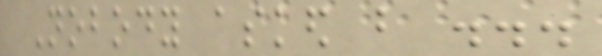Nobody asked but ...
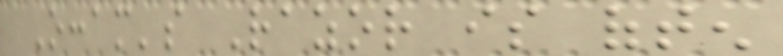Occam's Razor is often
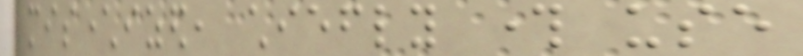mischaracterized, chiefly through use
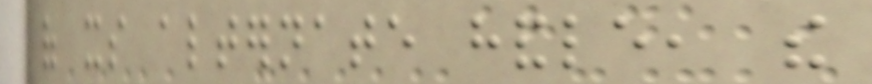of its alternate handle, the
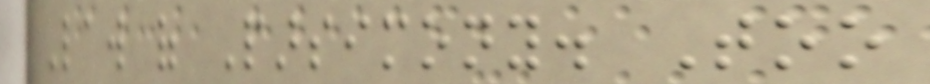Law of Parsimony. Too
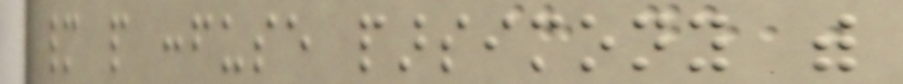many people confuse parsimony with
